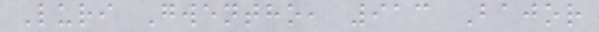Luri Gwentho, 913 Bajor
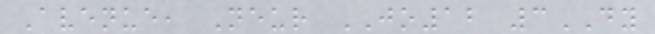Avenue, Neur JO12 3DY
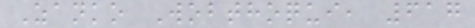Zanko Wobthoqui, 617
